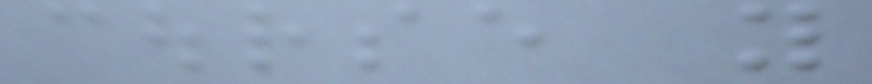course you
